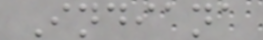Indiana
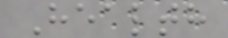Health
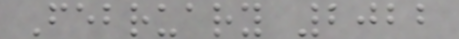February 2022
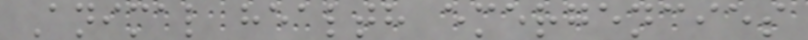Animal health emergencies
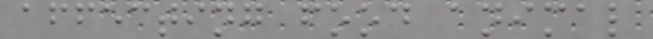affecting food animal
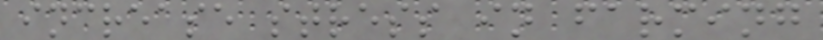increase stress in farming
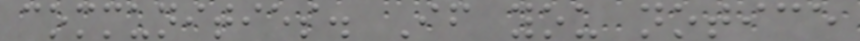communities. If you notice
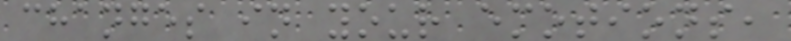changes in your emotions,
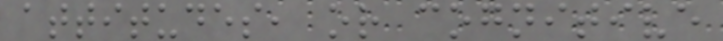attitudes, or cognitive
